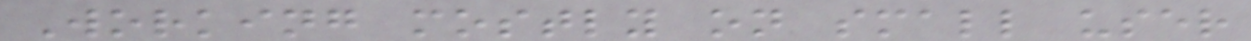Working mostly on small user
